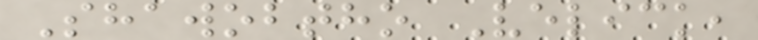Shawobtho Velick,
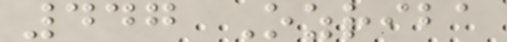447 Ozriba
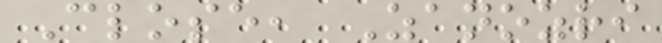Close, Zanozri
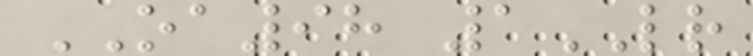OA98 1LR
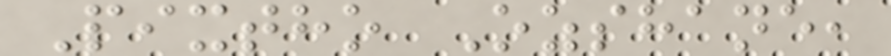Pixtho Ozshane,
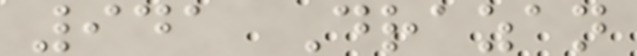941 Drazan
